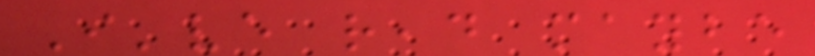I've read maybe
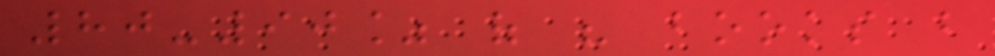80-90% of his books but
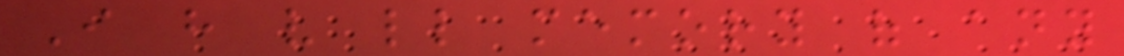I have very little memory of any
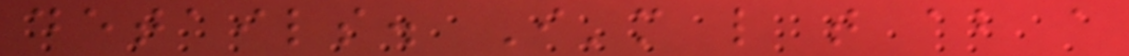details. I'm like that about a
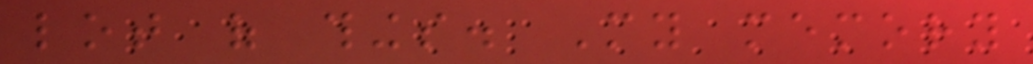lot of things. My memory
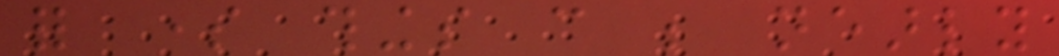for some things can be nearly
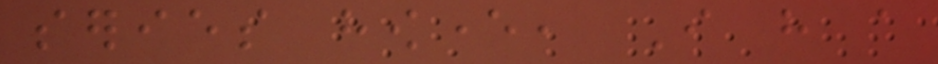series however, I have a
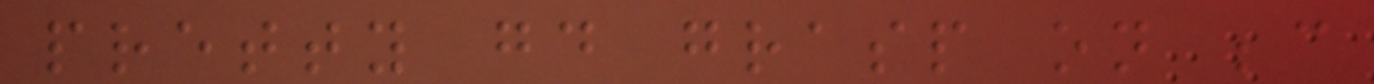pretty good grasp on because
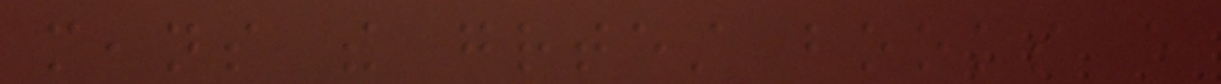means the greatest books every
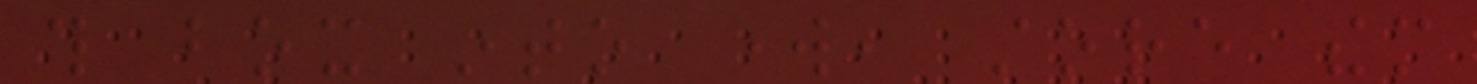this box into work, store them
